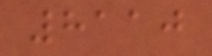8110
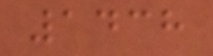1438
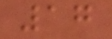17
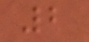2
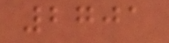2701
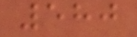580
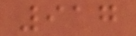917
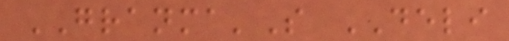GRANMA'S DELI
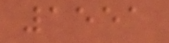1551
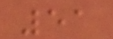51
